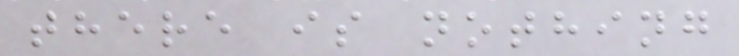there is nothing
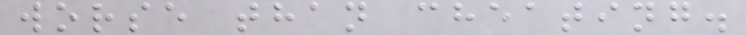worse than cheating.
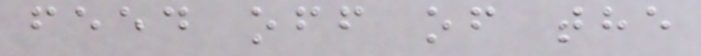feed off of the
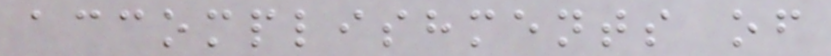accomplishments of
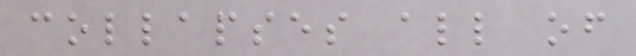collapses all of
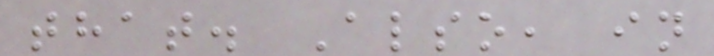that. Also, in
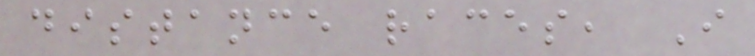distance races, I
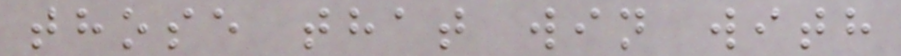those that win with
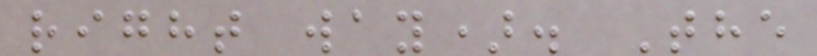right way). The
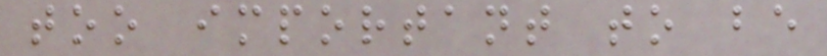too important to be
